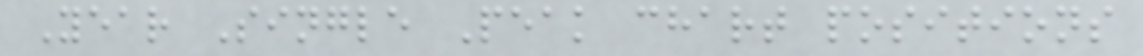Year Single Peak chart positions
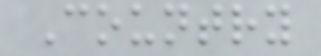Country
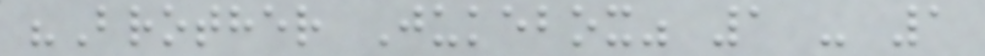"Brother Jukebox" 1 - 1
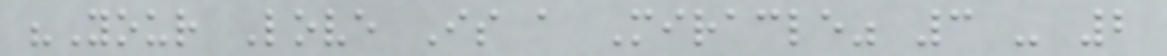"Your Love Is a Miracle" 3 - 2
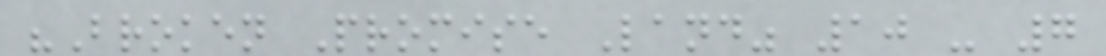"Broken Promise Land" 10 - 7
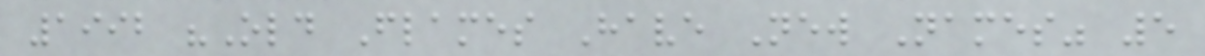1992 "Old Flames Have New Names" 5
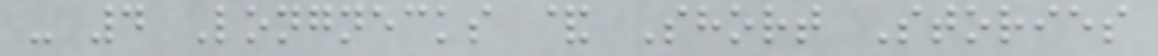- 4 Longnecks & Short Stories
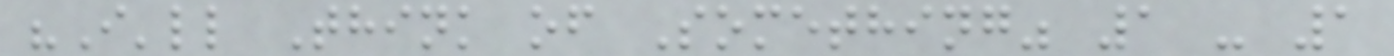"I'll Think of Something" 1 - 1
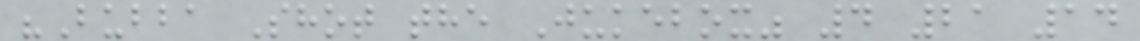"Bubba Shot the Jukebox" 4 21 14
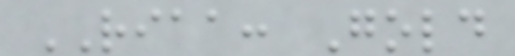RIAA: Gold
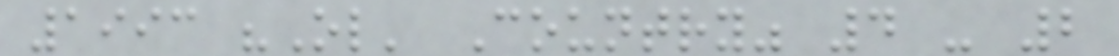1993 "Ol' Country" 4 - 2
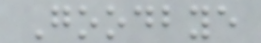Goodbye
